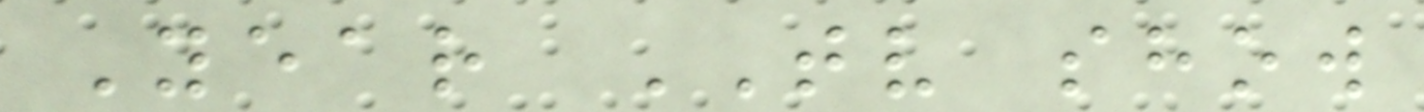Year TV show
